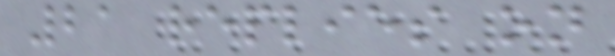21 replies on
